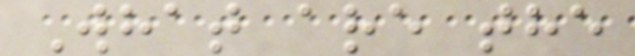What are the
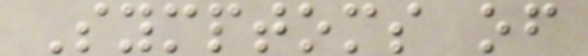Symptoms of
